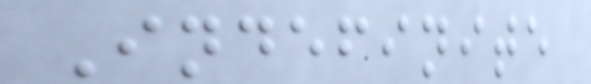Indefinite
